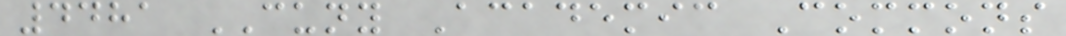4481 CUNY Academic Commons
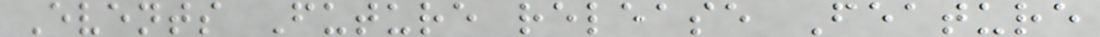Events Future release Feature
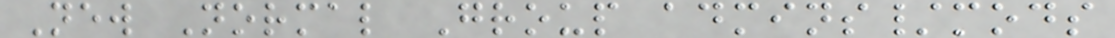New Normal Group admins/mods
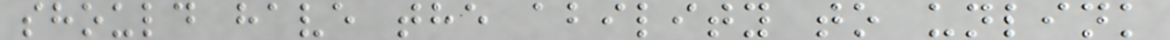should have the ability to unlink
